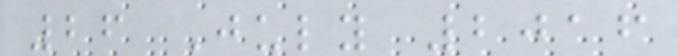26 July 2016
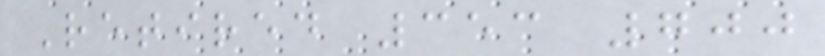Retired 353 700
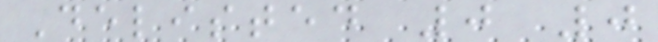Delisted 0 0
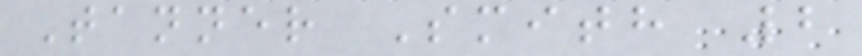Tanner Smith 2
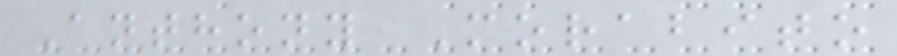Anthony Morabito
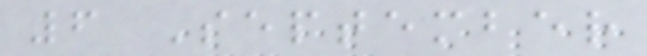6 September
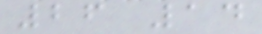26 14
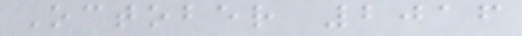October 2016
